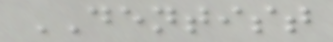DENTIST
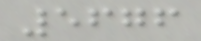5676
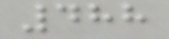488
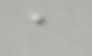a
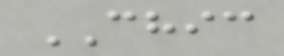CHIC
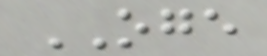OGE
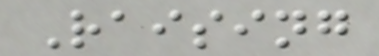Raising
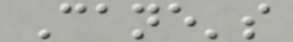Cane's
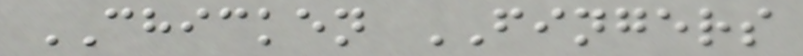CHICKEN FINGERS
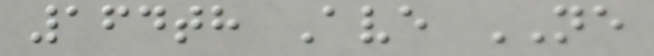164th Ave NE
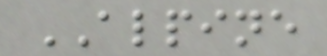ALPINE
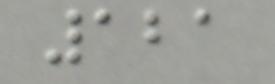121
